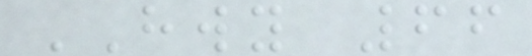HWY 66
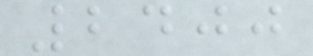2400
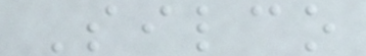Silco
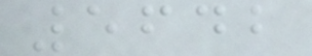5642
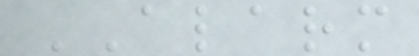ALARM
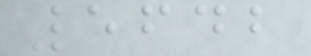5642
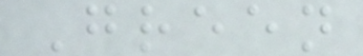Green
